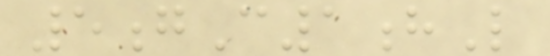5gC1hL
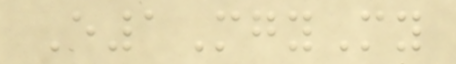E1MgyMy
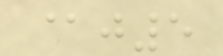@j5
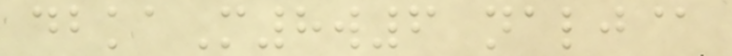dbkaM8w6 nalj@
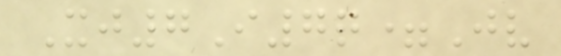Xj7I7q=Jv
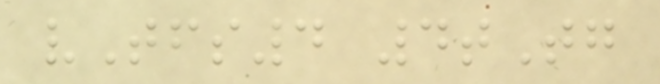vTfs4 4tTg
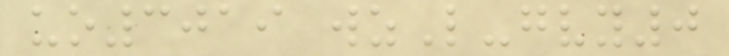uo3019 wzL-gvy0
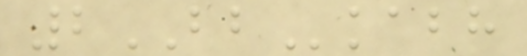2BBkabh
